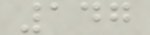147
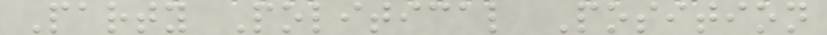Party Political Position
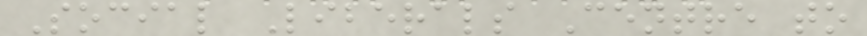Social Liberals Centre to
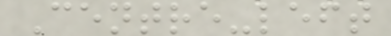Centre-left
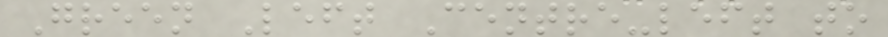Green Left Centre-left to
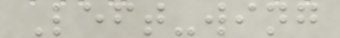Left-wing
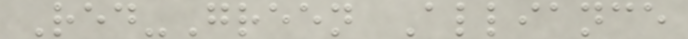Red-Green Alliance
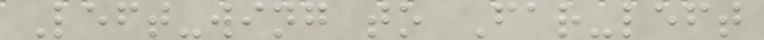Left-wing to Far-left
